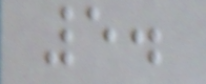5.
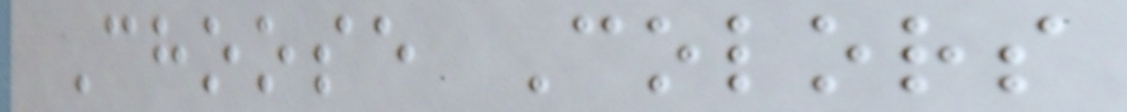Choose Colors
